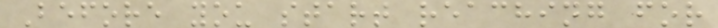Before you start reaching for
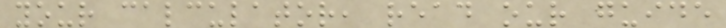your calculator, read our guide
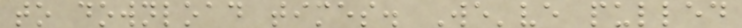to download times. We've pulled
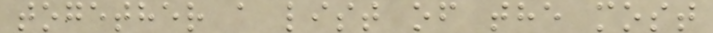together a list of the most
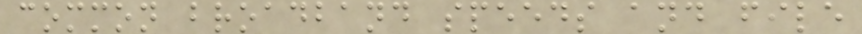common broadband speeds and file
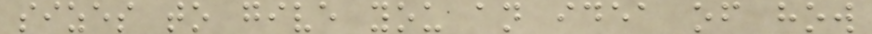sizes to give you an idea of how
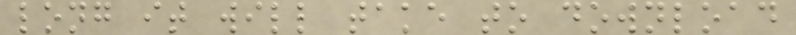long it will take to download
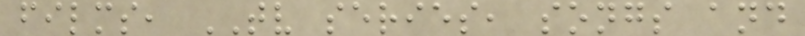films, TV series, songs and
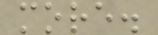more.
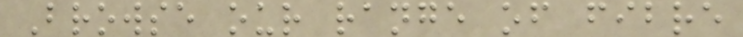Browse our range of fibre
